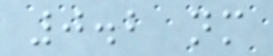0.2 nm
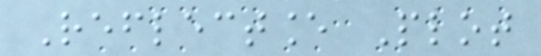Reflectance Plot
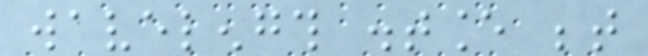wavelength distance between
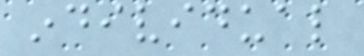individual
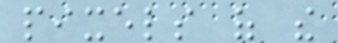pixels of the
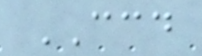CCD
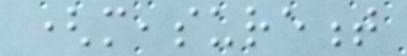(measurement
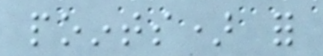points) for
